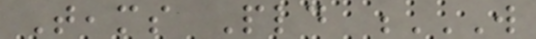Teams Pld W
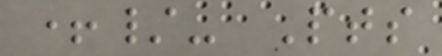+/- Pts
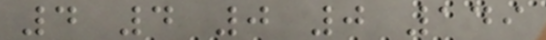4 4 0 0 149
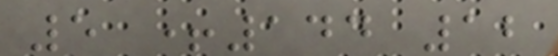5 +144 12
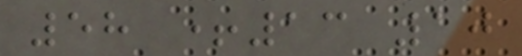58 +13 10
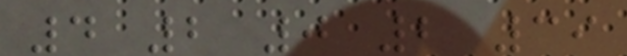4 2 0 2 39
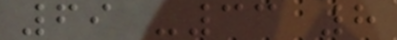69 -33 8
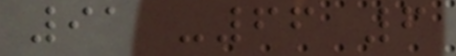91 -66 6
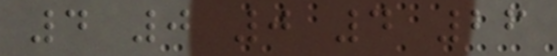4 0 0 4 26
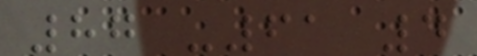87 -61 4
